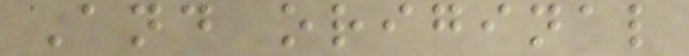And original
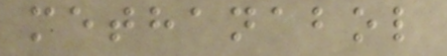methanabol
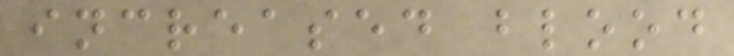increased blood
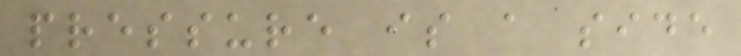pressure is a side
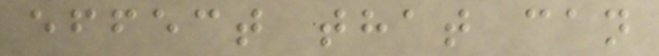effect that can
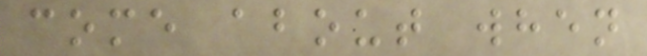come about when
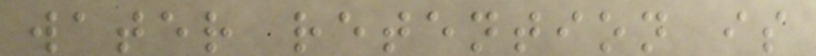water retention is
